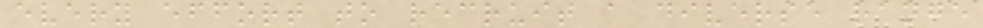every effort to recruit a diverse range
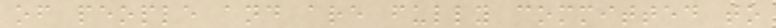of people and are fully committed to
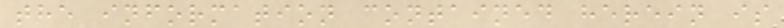the information contained herein is
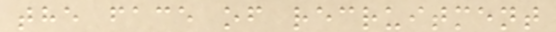the face of recruitment
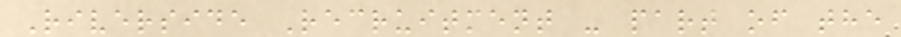Riverside Recruitment - part of the
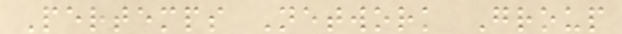Pertemps Network Group
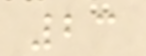23
